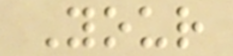Your
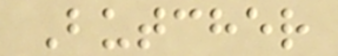Butcher
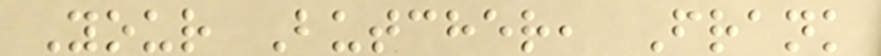Your Butcher, Frank
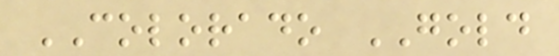COLORADO GOLD
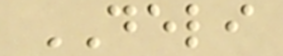DELI
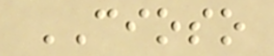CIOSO
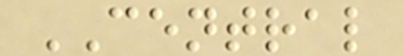CENTRAL
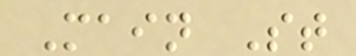Main St
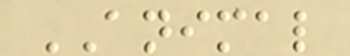ANIMAL
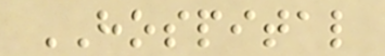HOSPITAL
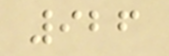926
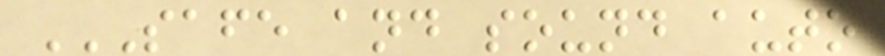SAFE AND SOUND AUTO
